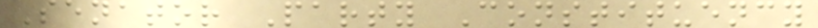Senator Party Constituency
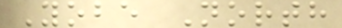Yobe North
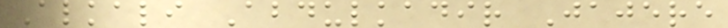Alkali Abdulkadir Jajere
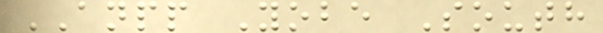ANPP Yobe South
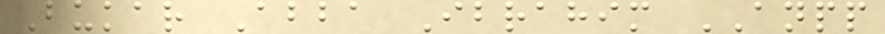Bukar Abba Ibrahim ANPP
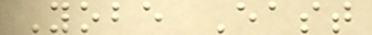Yobe East
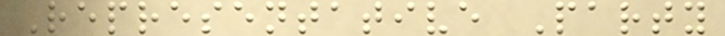Representative Party
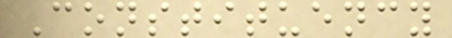Constituency
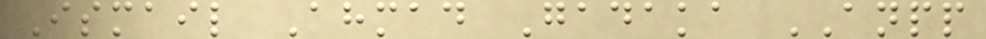Ismail Ahmad Gadaka ANPP
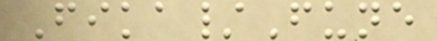Fika/Fune
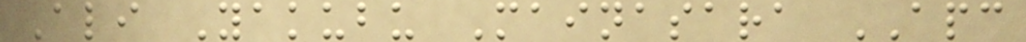Ali Yakubu Mainasara APC
